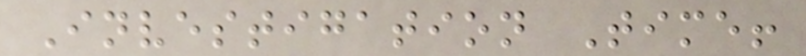Investigation Time!
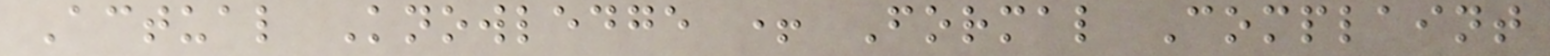Actual Knowledge + Formal Complaint
